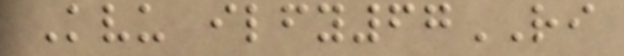Kvu ilfy67RI
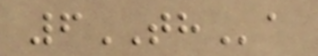6THa
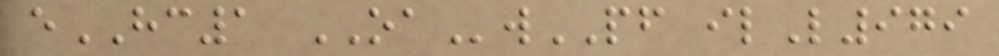eHC1 OAwPF ilL979
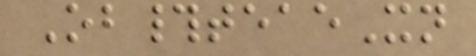Ob#teaeXn
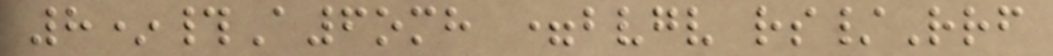8*#A6omh =bvgv rs/Rrf
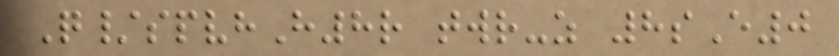Q/spvhH8r twr-z 8sE0
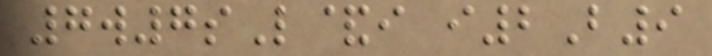7w7sL&i i2B9
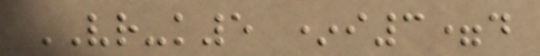VR-k5 *i3=d
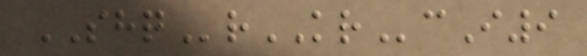SHQrKRcI9
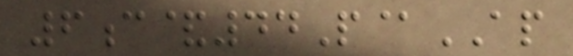6c&44P@AP
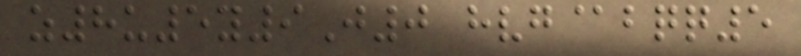z8u5y9J0 hvg@bqq5
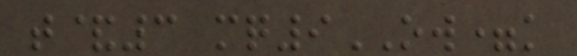t&3 mq9OW=k
